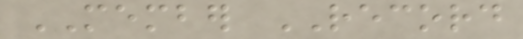MEMBER RECORD
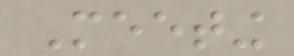Meeting
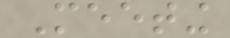Meeting
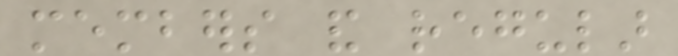members and regular
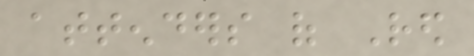attenders of Red
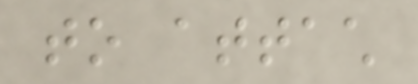to attach
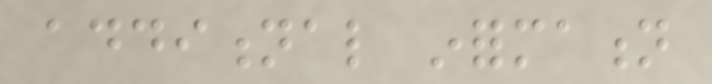additional information
